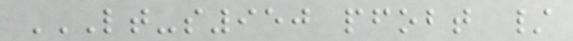LT-S950 PFOBT /
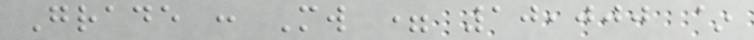Grade : Mw = 10,000 ~
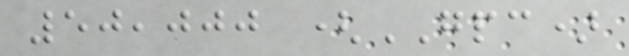50,000 (GPC)
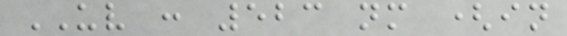UV : 523 nm (in
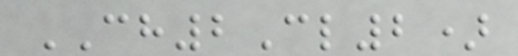CH2Cl2)
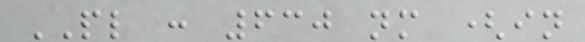PL : 630 nm (in
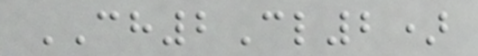CH2Cl2)
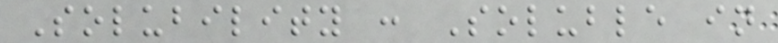Solubility : Soluble in
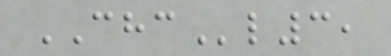CHCl3,
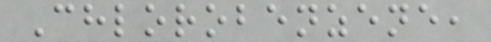Chlorobenzene,
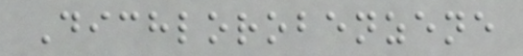Dichlorobenzene
